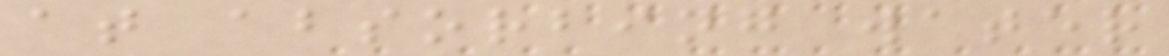at absorbing water
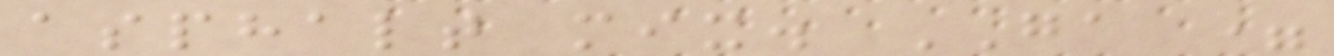asphalt mix. GA =
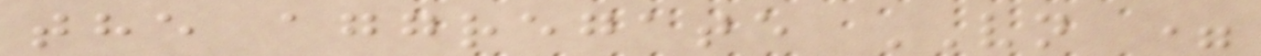the aggregate VN =
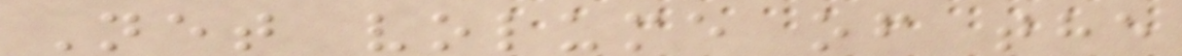Net volume of the
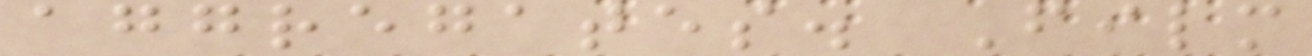aggregates. Film
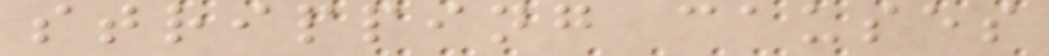stripping causes
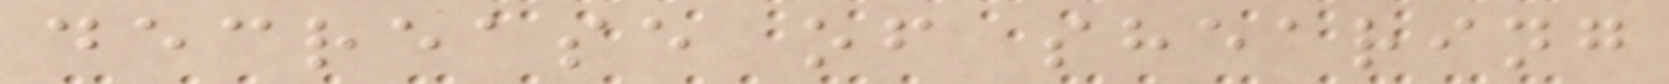decrease of shearing
